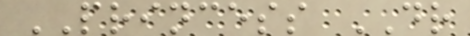PRINCESS DR
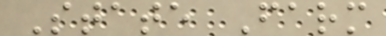State Farm
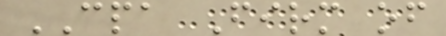CPA Firm of
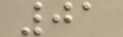01
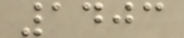1403
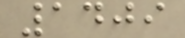1409
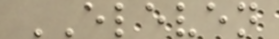ELEVEN
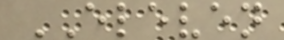ELEVEN
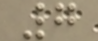7
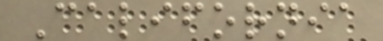California
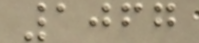1067
